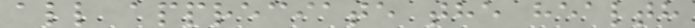all appreciate the health
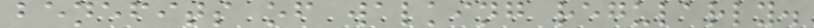benefits of walking regularly.
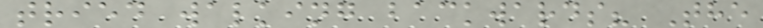tried walking backwards? The
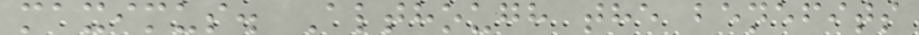maximus. Although the benefits
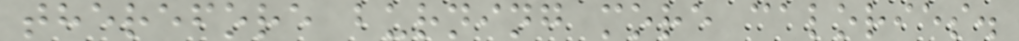therefore burning more calories.
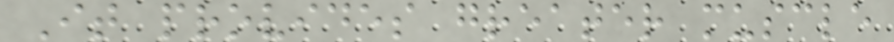It provides greater muscle
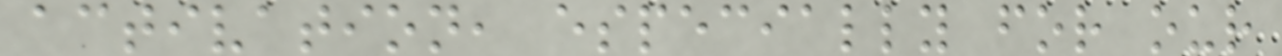activation, especially for our
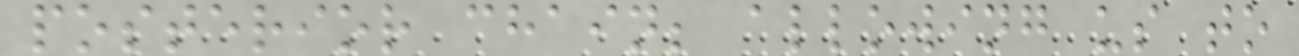posterior chain; allowing us to
